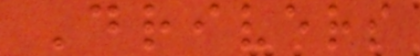Drivers
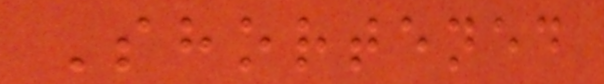Shortened
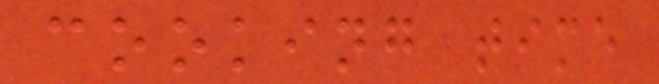cooking time
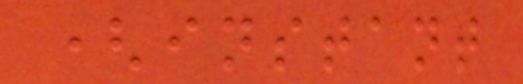(instant
